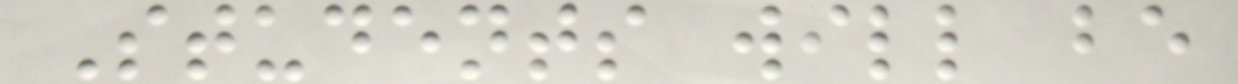Students will be
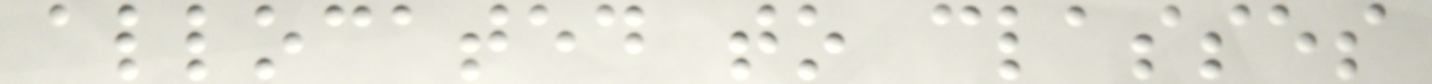allocated to classes
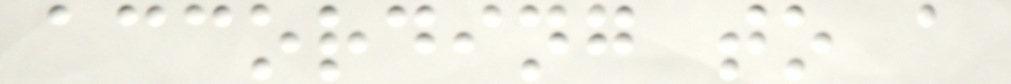according to a
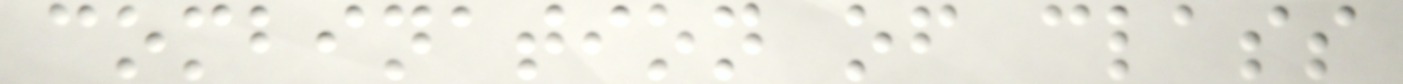combination of class
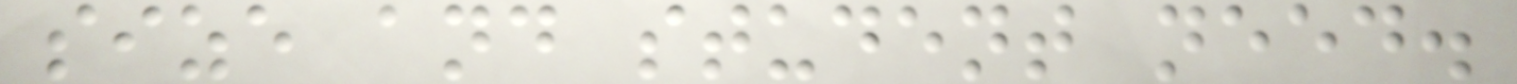size and student need.
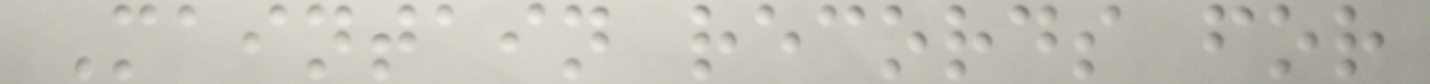Maintain records for
